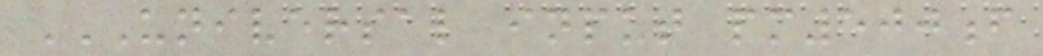UNIVERSAL INPUT PM500F
